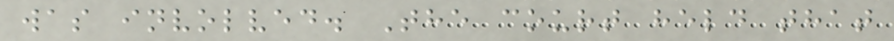was involved. The court held that
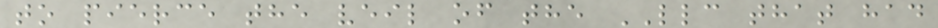to pierce the veil of the LLC that had
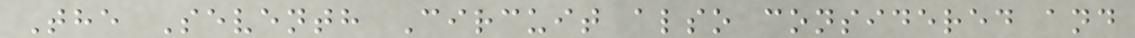The Seventh Circuit also considered and
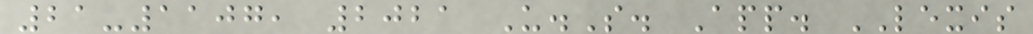21-1107, 2021 U.S. App. LEXIS
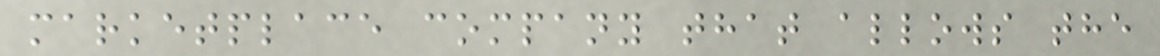marketplace company that allows the
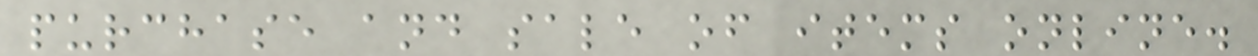purchase and sale of items online.
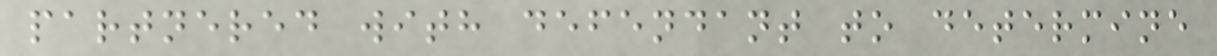partnered with defendant to determine
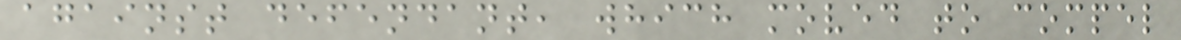against defendant, which moved to compel
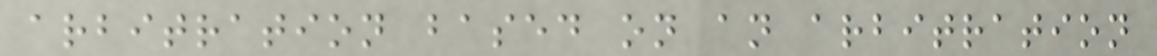arbitration based on an arbitration
